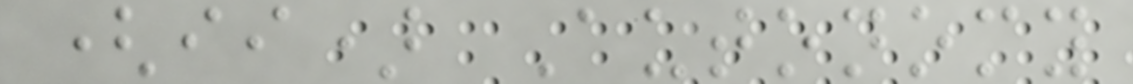(ii) Autonomy
